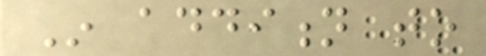In addition to
